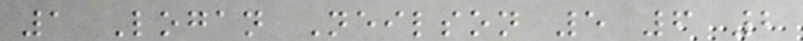1 Logan Neilson 5 6 2
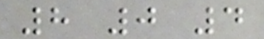8 0 4
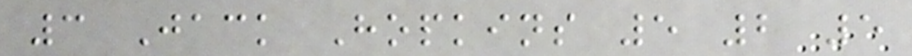3 Jack Hopkins 5 2 5
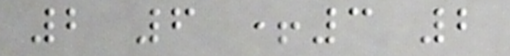2 6 +3 2
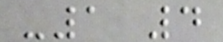-1 4
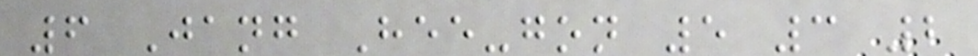6 Jang Hee-gon 5 3 2
